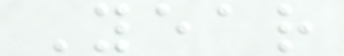Year
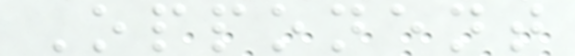Opponent
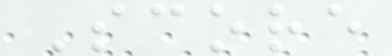Score
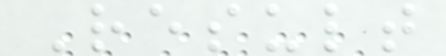Result
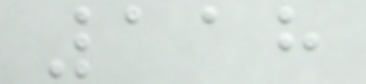118
